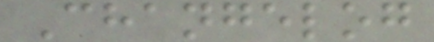Changelog
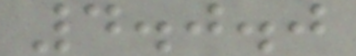4.0.0
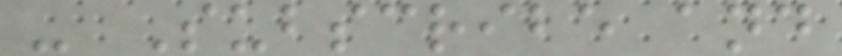- Subscribe and
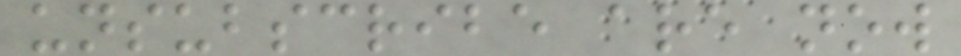unsubscribe are now
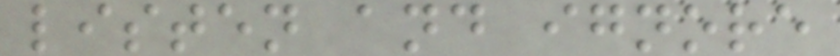listen and ignore
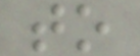to
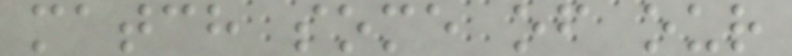match some of our
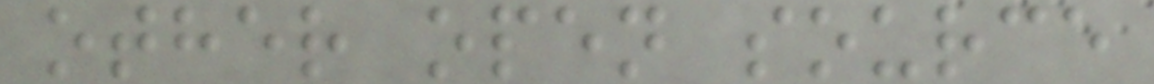other open source
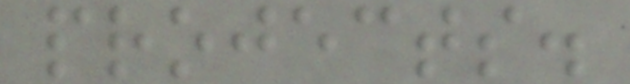projects.
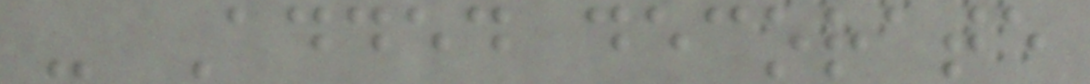- Added decorate
